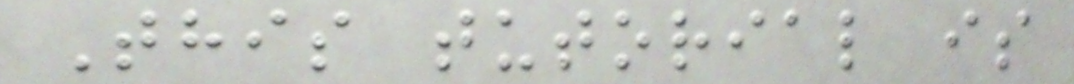This tutorial is
